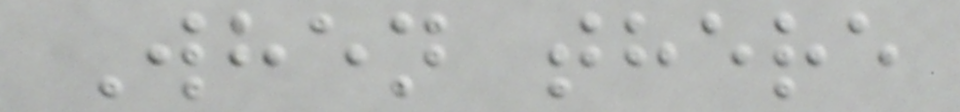When there
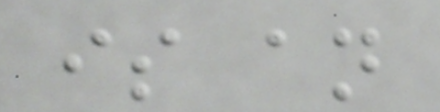is an
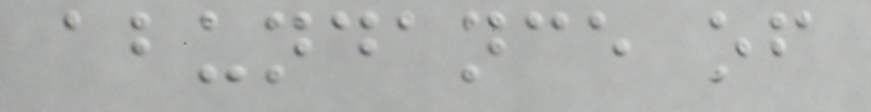abundance of
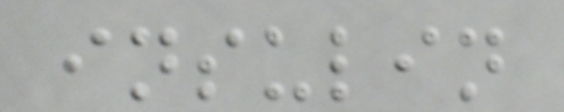insulin
